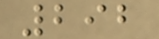292
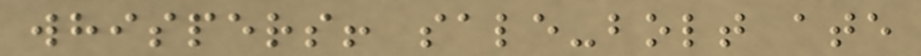whispers! sale-bolt ate
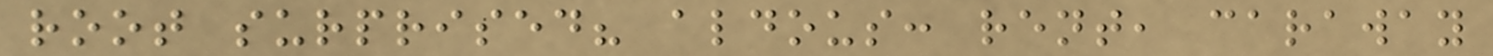root surprised? aldous: rent, caraway
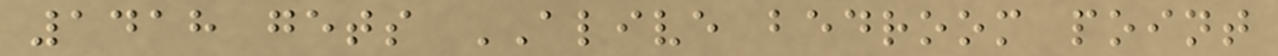1418 gets ALIVE bedroom point
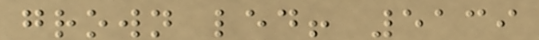grown led! 5139
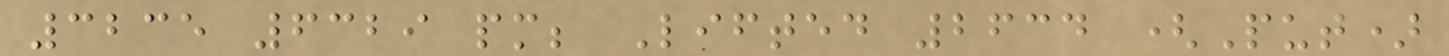3235 6329 pm; Lifted 2634 (Put)
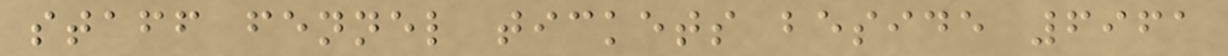staff fennel tickets beside 6961
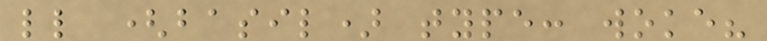ll (basil) type: woke?
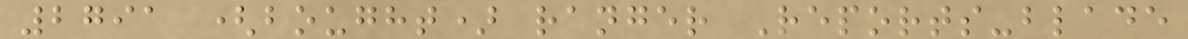2791 (bought) ranger Reports-blade
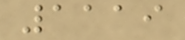1119
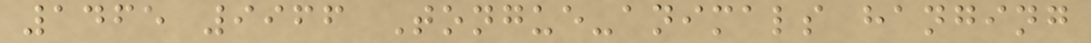1465 9966 Tongue-animals hanging
